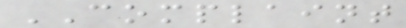COMPLAINT
